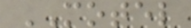MOTEL
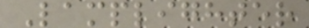Lamplighter
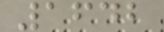1642
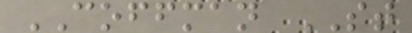COFFMAN ST
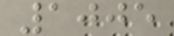1005
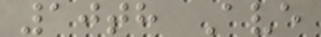10th Ave
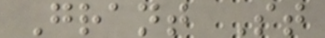Grant St
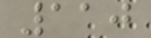110
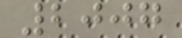2007
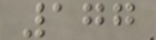177
